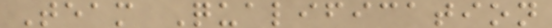Team Qualification
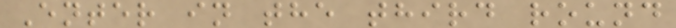Enter in the third round
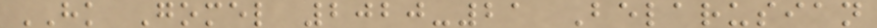HK Gomel 2020-21 Belarusian
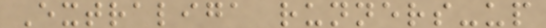Extraliga runners-up
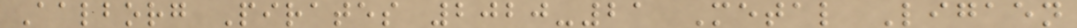Aalborg Pirates 2020-21 Metal Ligaen
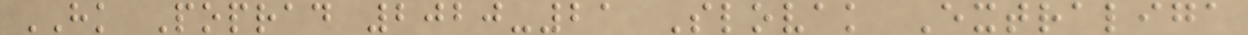HK Poprad 2020-21 Slovak Extraliga
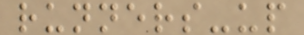runners-up
